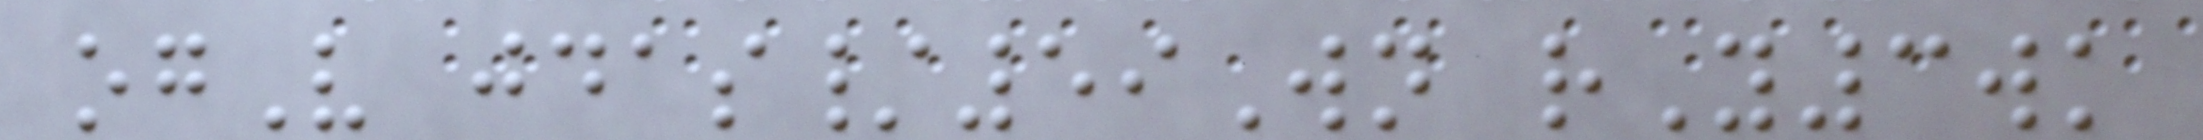ogV jdas/59Wn rY3wk
